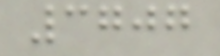3707
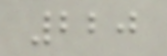220
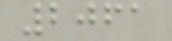2061
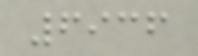6936
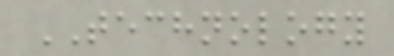TECHNOLOGY
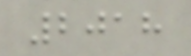2018
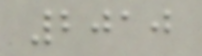2010
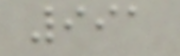991
